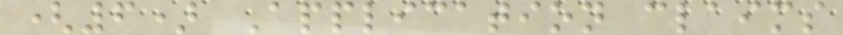(6) Application claims
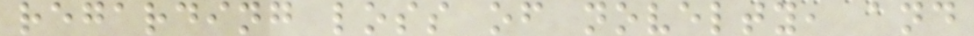regarding loss of novelty, and
